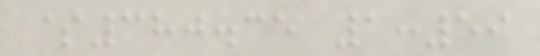$380.35 1:59
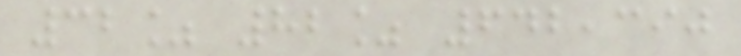32% 82% 642,390
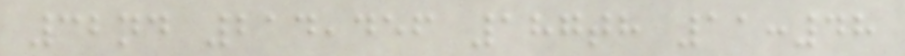32nd 214,456 187th 11:48
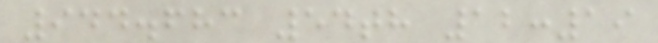944.683 54th 12:19
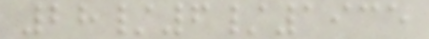28/6/1935
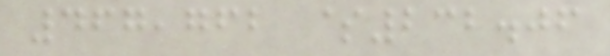467,762 $232.06
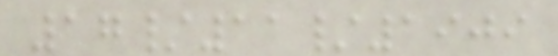17/11/1909
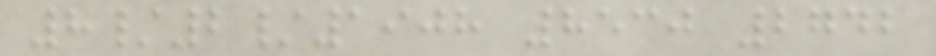8/2/1908 8530 2742
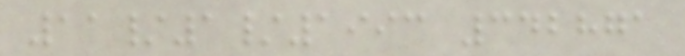11/1/1993 342871
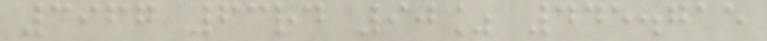3967 63rd 90% 445.715
